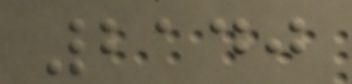2140
